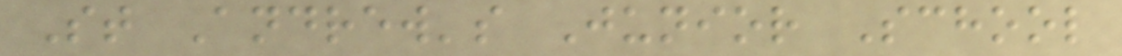St Andrew's Junior School
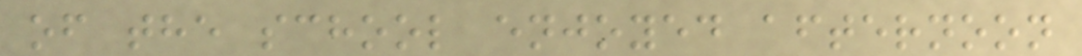of the school enjoyed afternoon
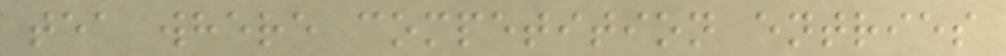tea where competition entries
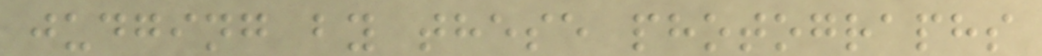judging by these photographs
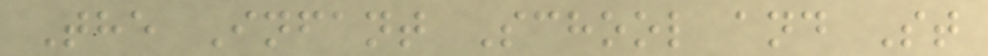The Infant School and St
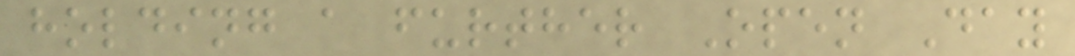holding a further Open Day
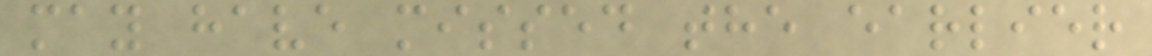may have missed the earlier
